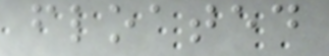floated
